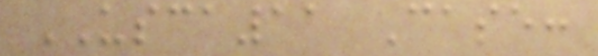USCA11 Case:
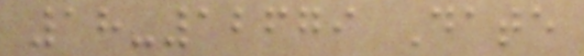18-12679 Date
